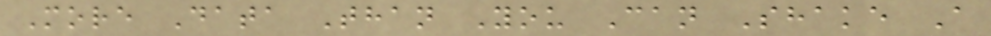More Data Than You Can Shake A
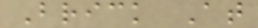Brick At
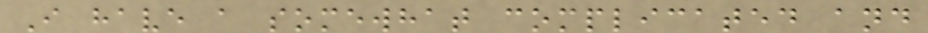I have a somewhat complicated and
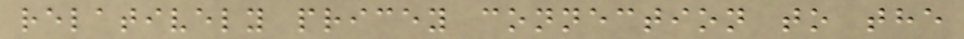relatively pricey connection to the
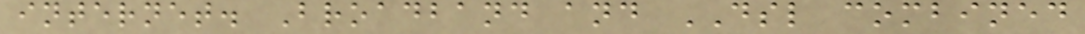internet. Broadband and DSL combined
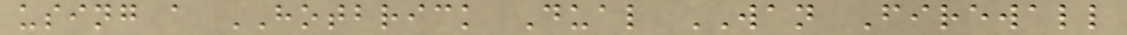using a HOTBRICK Dual WAN Firewall
